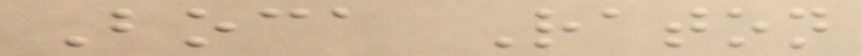Boca Raton
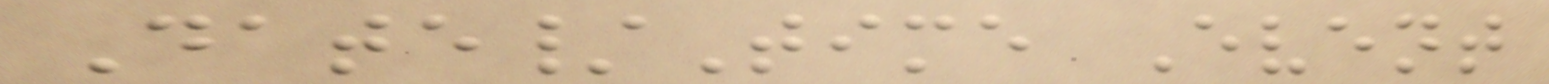Date/Time Event
